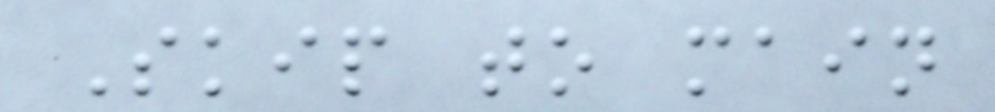Skip to main
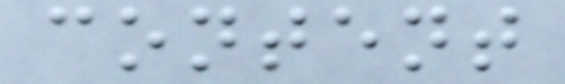content
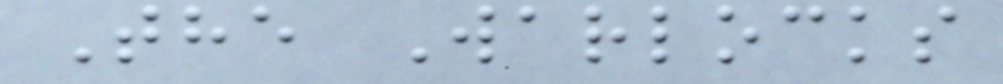The Warlocks
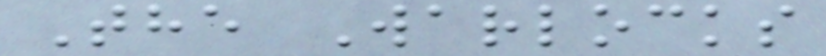The Warlocks
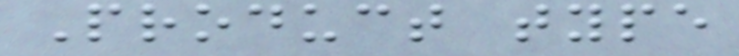Product type
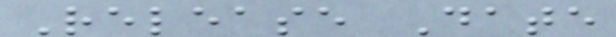Release Date
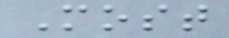Most
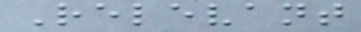Relevant
